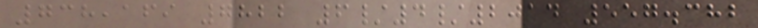738,169 7822 6/4/2014 557.382
